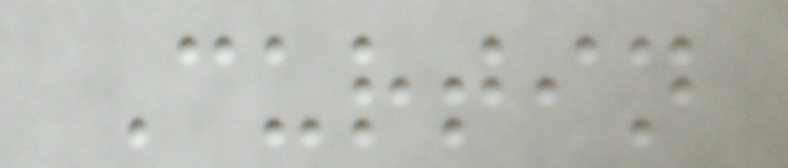Curtin
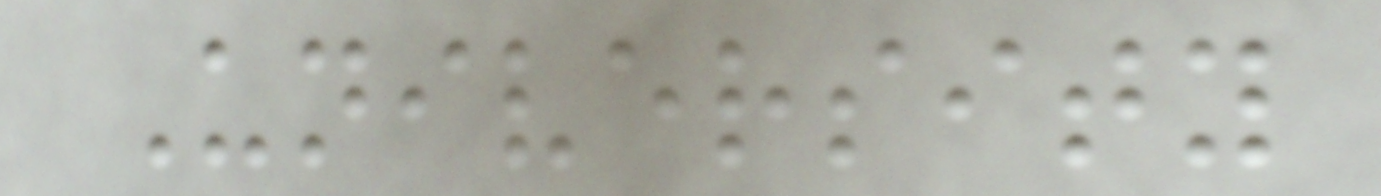University
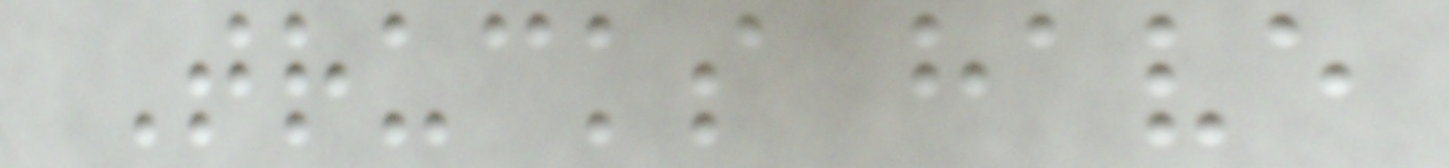Trucks have
